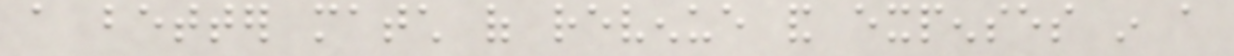a better match of revenue and expenses in a
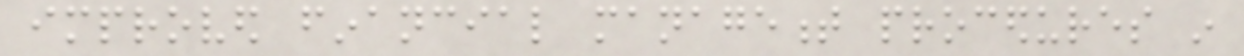improved financial management procedures in
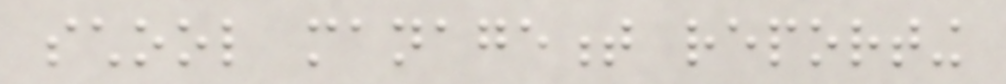school management reporting
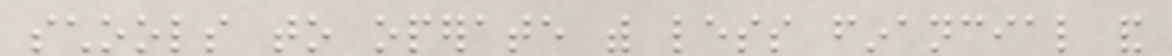schools to operate with less financial and
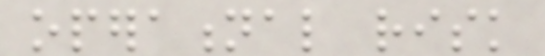operational risk
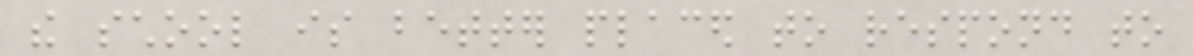the school is better placed to respond to
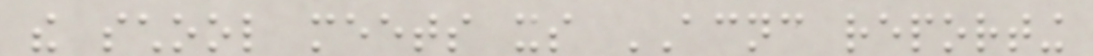the school meets its ACNC reporting
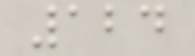124
